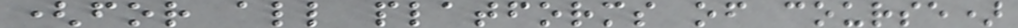(for all platforms of course)
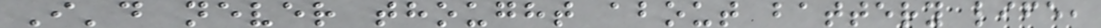I'd never thought about battery life,
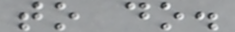to do.
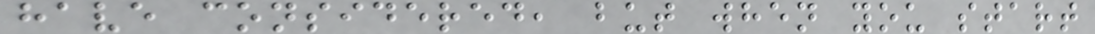have considered, but when you start
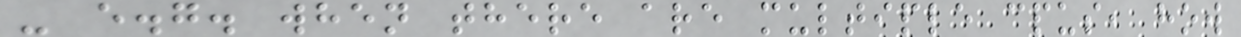- e.g. when there are multiple cpus, how
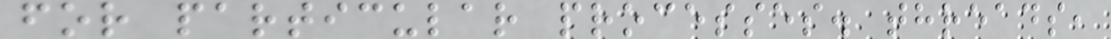for particular processes. threads,
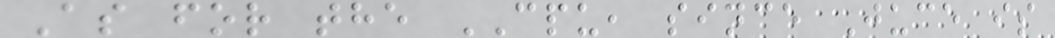As for the CPU, since Juce is
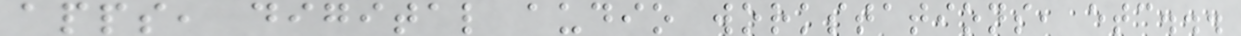apps, digital audio workstations, etc...
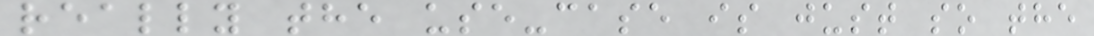really the use-case is just so the
